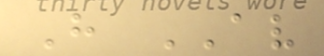H AV
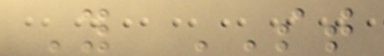Y ST
